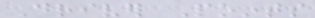Driver Points
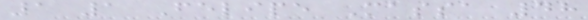1 1 Felipe Massa 48
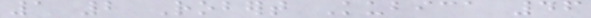1 2 Robert Kubica 46
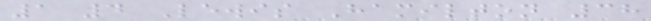1 4 Lewis Hamilton 38
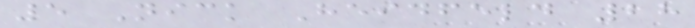5 Nick Heidfeld 28
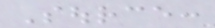Source:
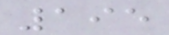195
